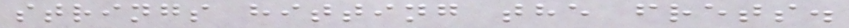strings hitting the frets.
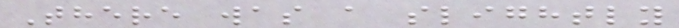There was a slightly
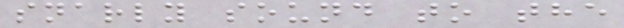snarly sound to the
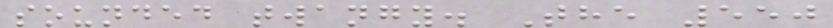sounded twangy. The 550
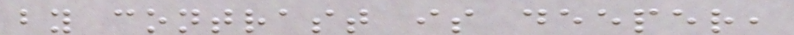by contrast is deeper,
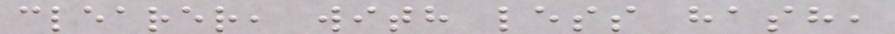clearer, with less hash,
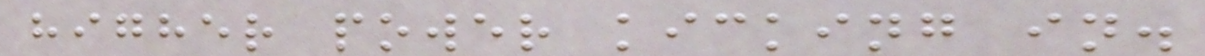higher power kicking in.
